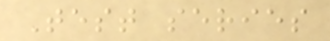Test series
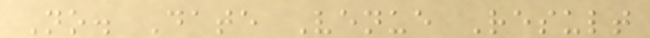No. Date Venue Result
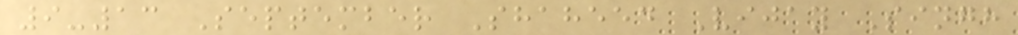9-13 September Shaheed Vijay Singh
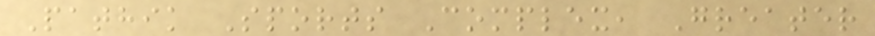Pathik Sports Complex, Greater
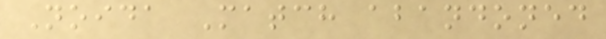Noida Match abandoned
